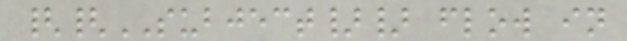{{SUBJECT}} flow in
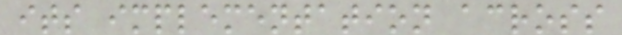its implementation across
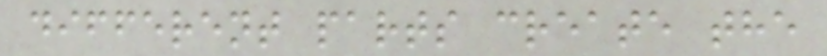different parts create the
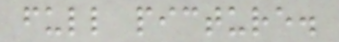full picture.
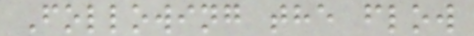Following the flow
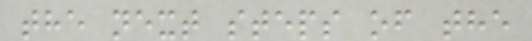the next steps of the
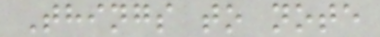Things to note
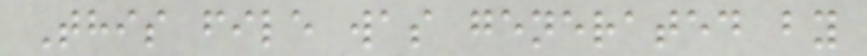This file was generated by
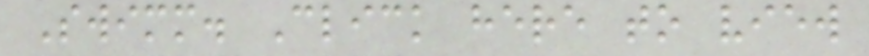Swimm. Click here to view
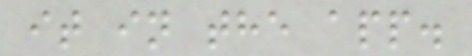it in the app.
